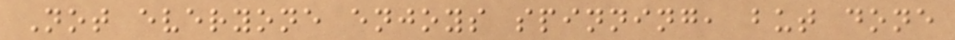Not everyone enjoys spinning, but done
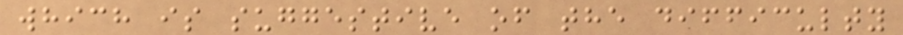which is suggestive of the difficulty
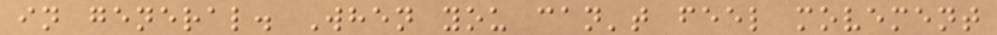in general. When you can't feel movement
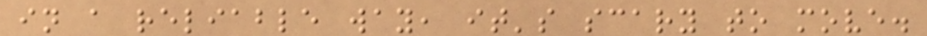in a reliable way, it's scary to move.
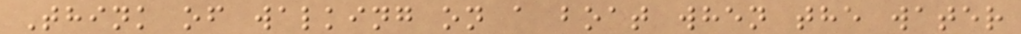Think of walking on a boat when the water
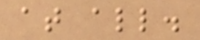at all.
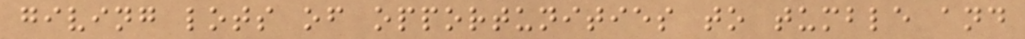giving lots of opportunities to tumble and
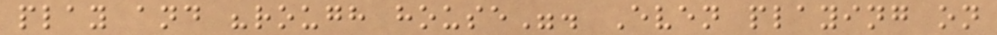play and "rough house". Even playing on
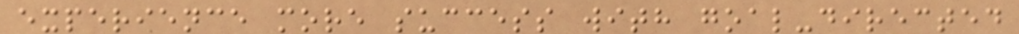experience more success with goal-directed
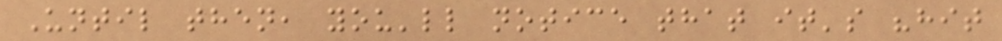Until then, you'll notice that it's "hit
